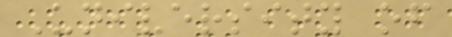University of
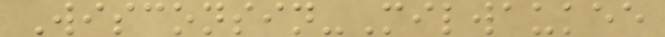Wisconsin-Milwaukee
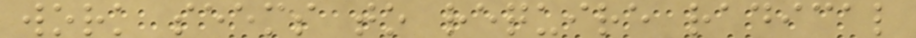work seems to require radical
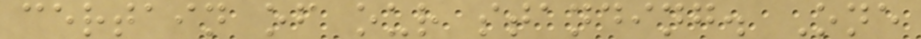certain of our standing. One
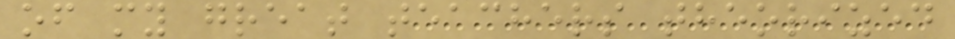of my great teachers theorized
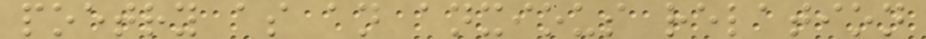poetry as an anxious relation
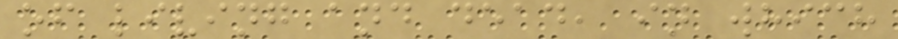of living and dead, in which
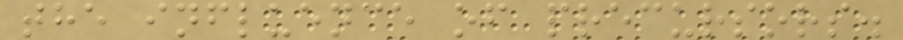the influence of precursors.
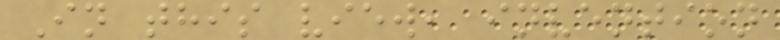In this view, invention
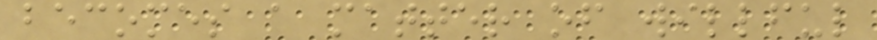becomes a matter of willful
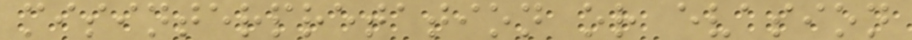misinterpretation or evasion
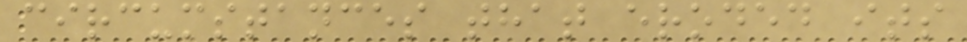circumstances that eroded its
